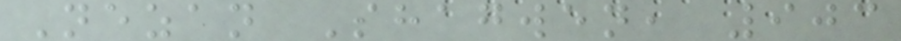Nezan Shagwen, 903
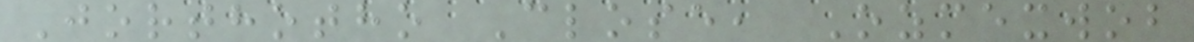Jorthotho Close, Ozmexwob
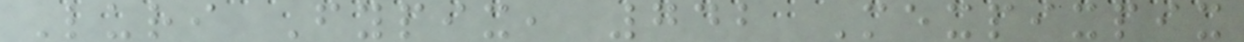Luri Fypix, 742 Mexpixpix
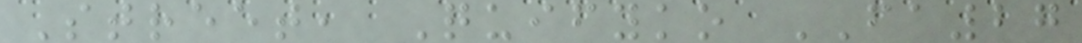Street, Quifyko FA27
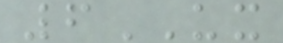6UX
